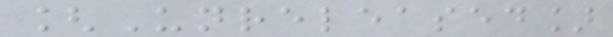[Unreleased]
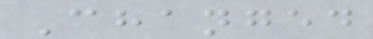Changed
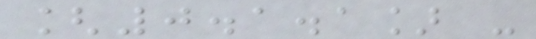[0.1.1] -
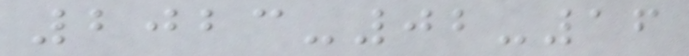2023-02-16
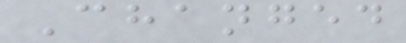Changed
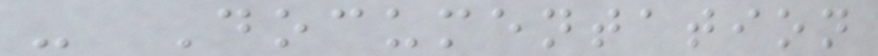- Documentation
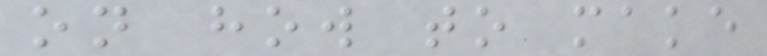on how to make
